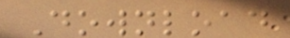Download
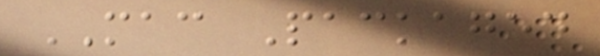MAC Packaged
